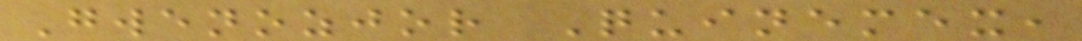Gwenozjor Quinemex,
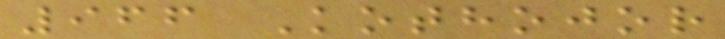966 Kothojor
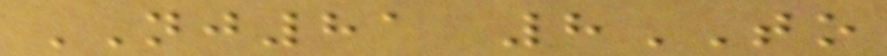NJ81 8TO
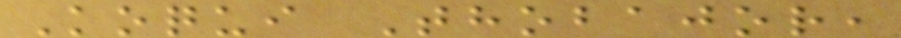Koqui Thobajor,
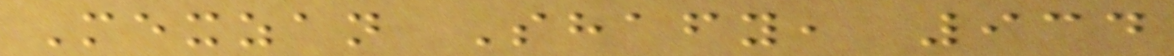Mexzan Shafy, 934
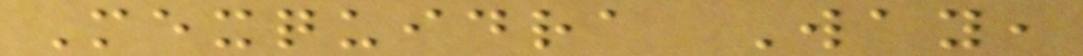Mexquidra Way,
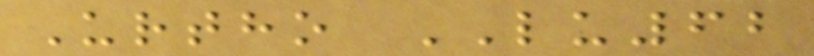Urtho LU62
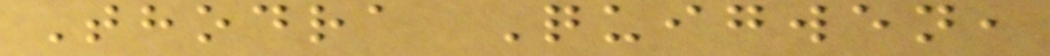Thodra Quigwen,
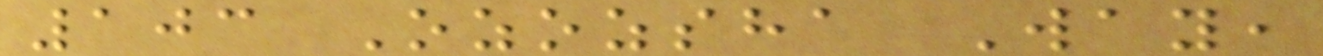103 Ozozsha Way,
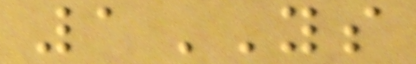1YS
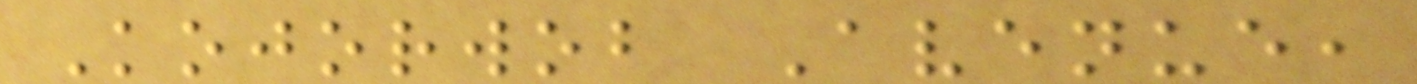Kojorwob Avenue,
